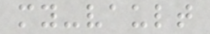my-vault
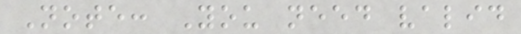Note: You need valid
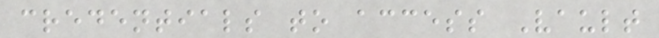credentials to access Vault
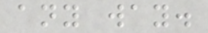any way.
